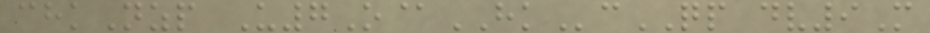chkNzp U7O@HKcQP dv9M
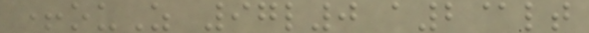+ouZ 97l0 a2@lt
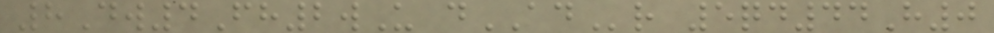8Dw4Fh2wU dADr 5qd44H0
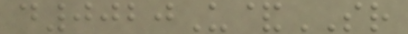d0020U&SR
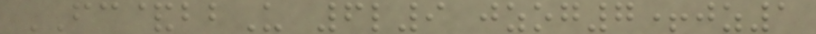FC&bbU 6l9 jzog7+jz1
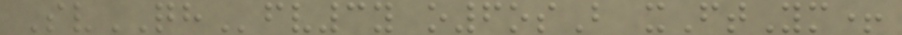SvQHfv3y o6osB xFtYm+
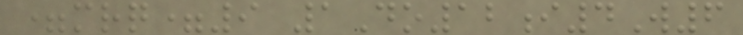=mrq=9 1Do12i4W6
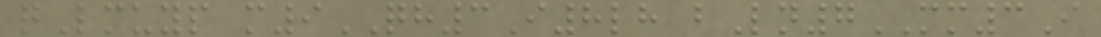qLmuyp m9QH3I8lh bLn7MM3I
